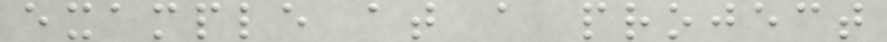example at a project
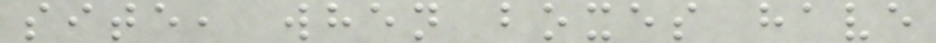site, when boxes have
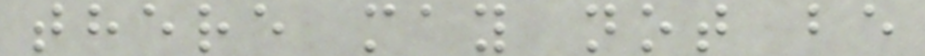there may not be
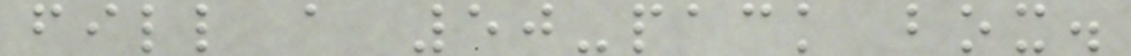fill a 50-pack box.
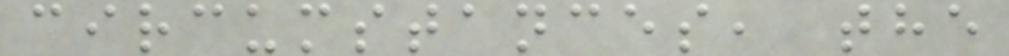circumstances, the
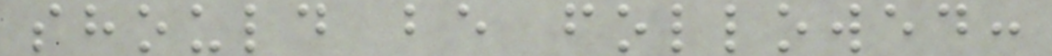should be followed:
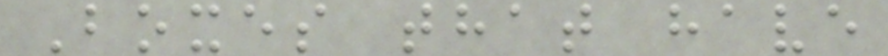Boxes that have
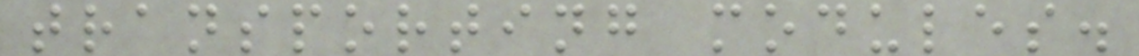transporting modules.
